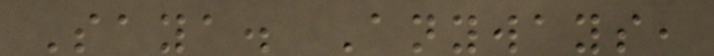Saya. Anyways,
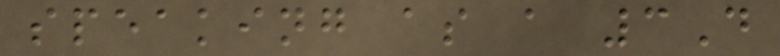speaking as a 3D
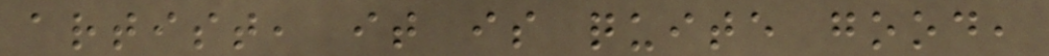artist, it is quite good,
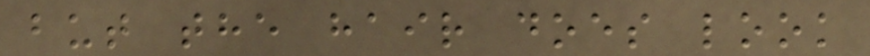but the hair does look
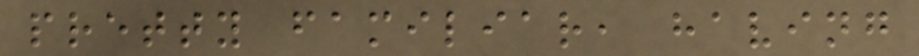pretty familiar, having
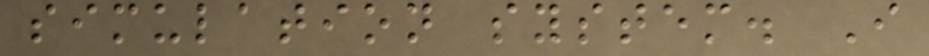simulation system. I
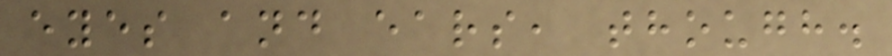eyes and ears, though.
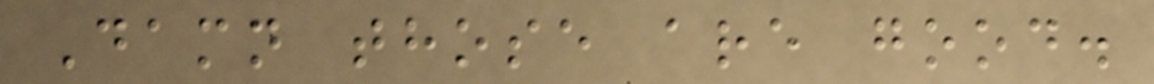Damn those are good.
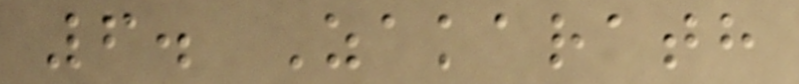6. Zakarath
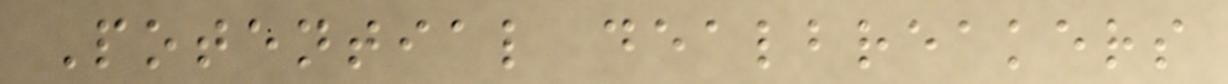Potential dealbreakers
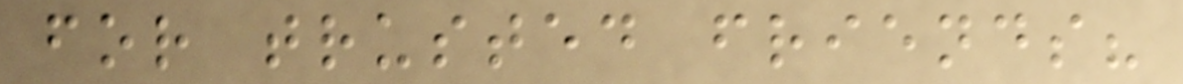for trusted friends?
